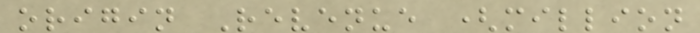origin Revenue (million
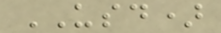USD)
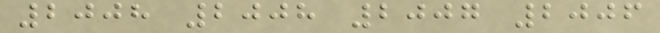2008 2008 2007 2006
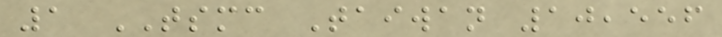1 TSMC Taiwan 10,556
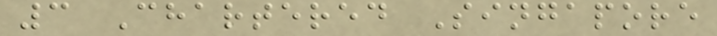3 Chartered Singapore
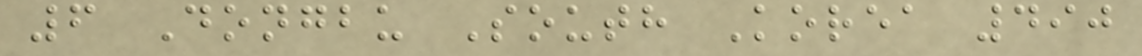6 Dongbu South Korea 490
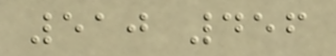510 456
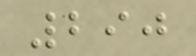290
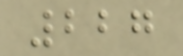227
